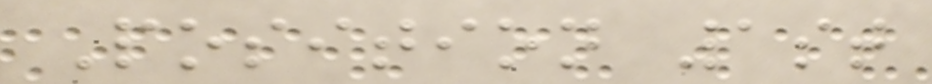Position 1st
